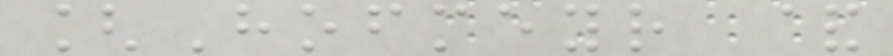[Hofmeyr &
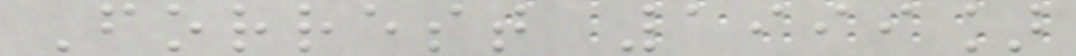Forrest 1999]
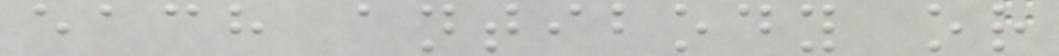each antibody or
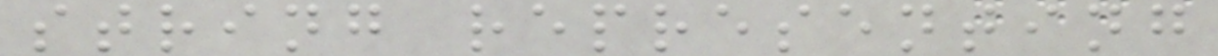string representing
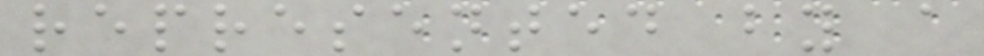represented by a
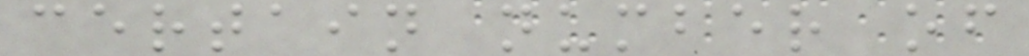certain number of
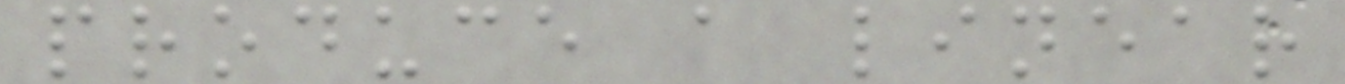produce a linear
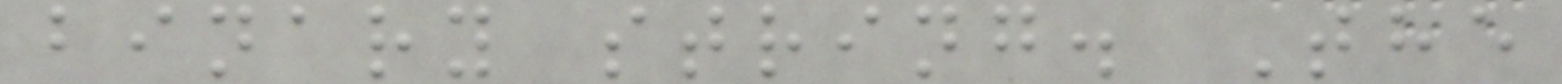binary string. The
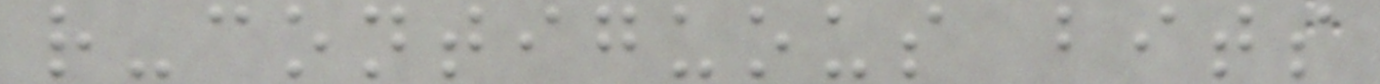r-contiguous bits
